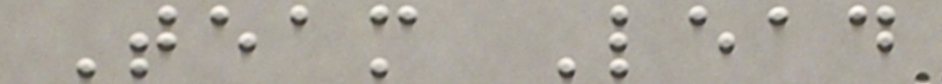Team Lead
